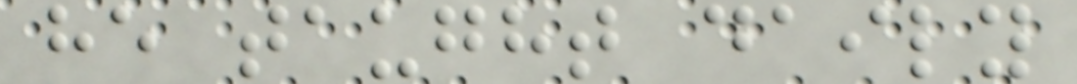he taught daily
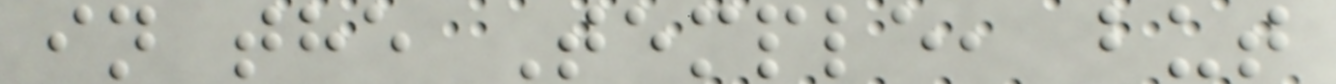in the Temple, but
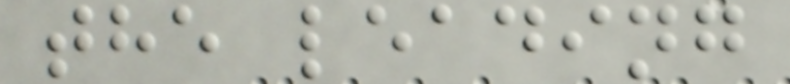the leading
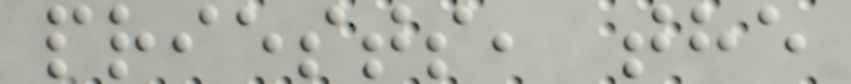priests, the
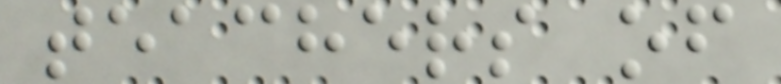teachers of
